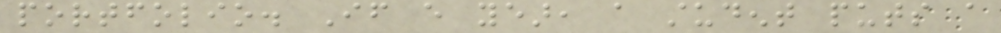portfolio. If every year, a student puts a
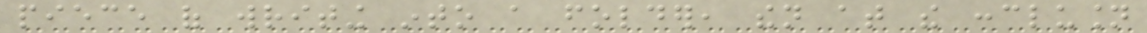piece of writing into a folder, then at the conclusion
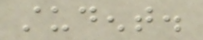student.
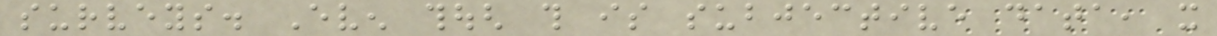surveys. Even though this is subjective data, it
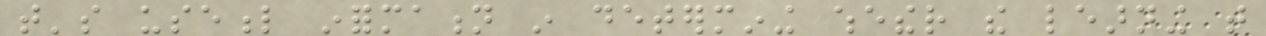that's useful information in determining whether the learning that
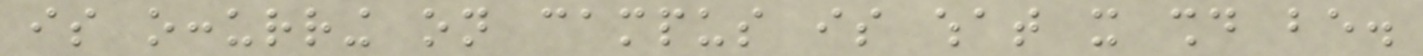is occurring on campus is what it should be.
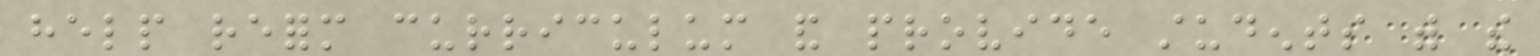help reform curriculum and provide students with the
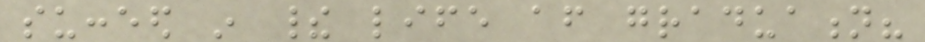succeed in their life after graduation?
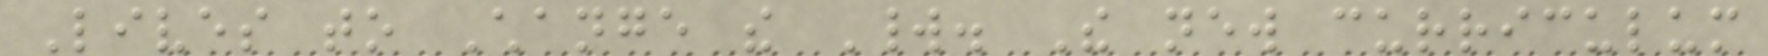Lives to Change the World. The new curriculum
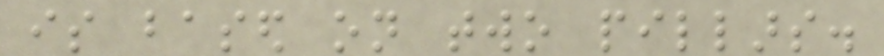is based on two pillars.
